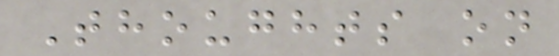Thoughts on
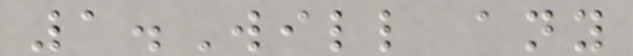1.Will any
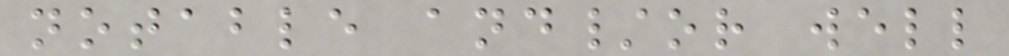notable and/or well
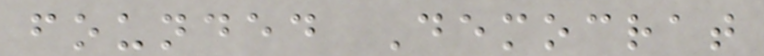founded Democrat
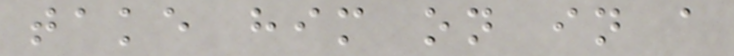take him on in a
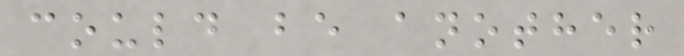could be another
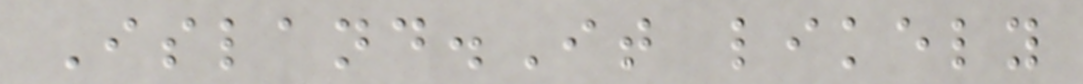Island.It likely
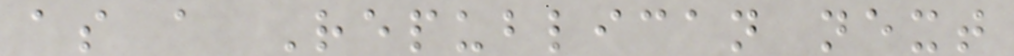as a Republican next
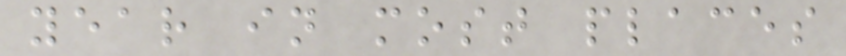year in most places
